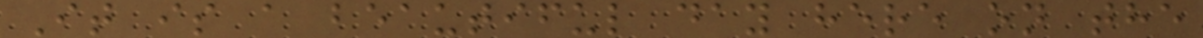It is a beautiful day here on the
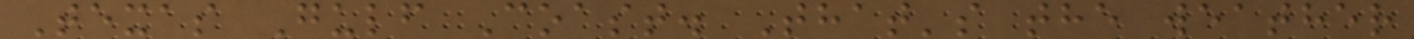Texas Gulf Coast. That's the weather
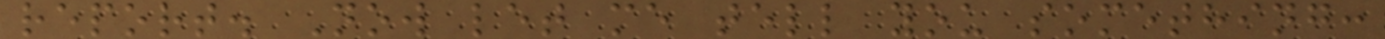report. Now let me tell you something:
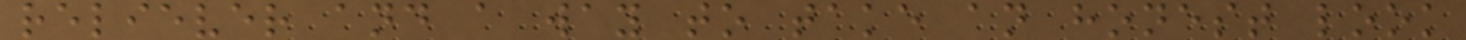reliever and a way to take an honest look
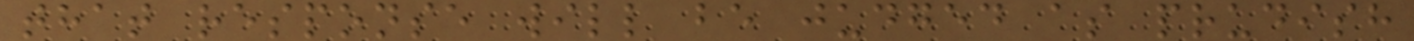that response will be judged as prudish
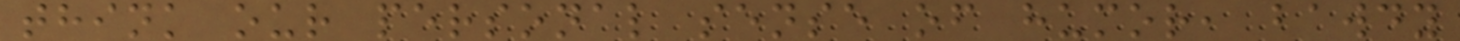think our personal sense of humor, bawdy
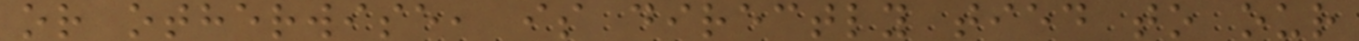or otherwise, is directly tied to our
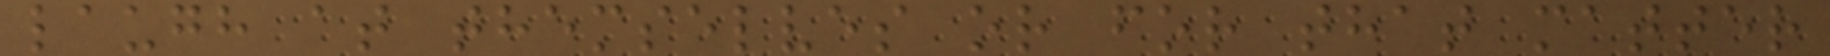laugh at themselves or for that matter
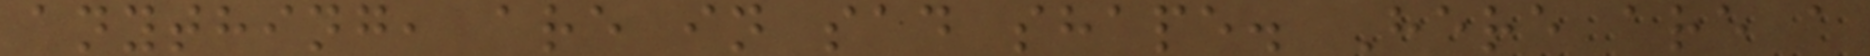anything, are in sad shape. Here are a
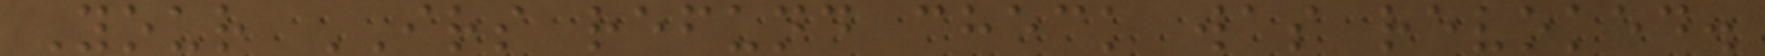Your IRS refund check was revoked.
